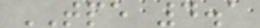TPE 4.1
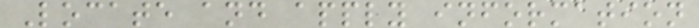Locate and apply information
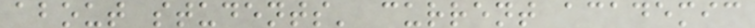about students' current academic
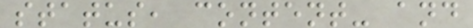status, content- and
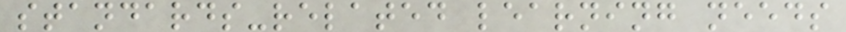standards-related learning needs
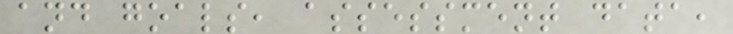and goals, assessment data,
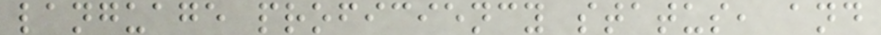language proficiency status, and
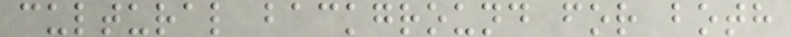cultural background for both
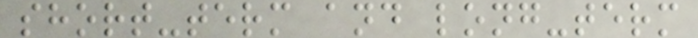short-term and long-term
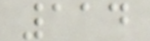114
